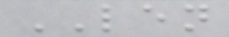LEN
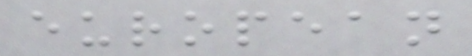european
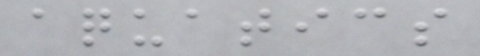aquatics
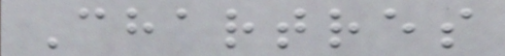Chartres
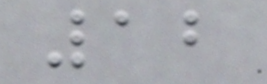12
